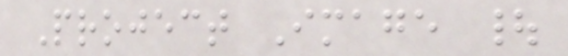Project Image |
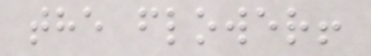the flower!
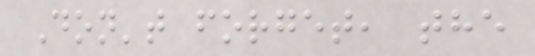Don't forget, the
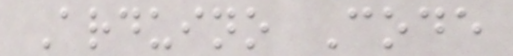Arduino Code
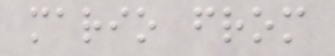mario from
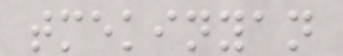tmekinyan
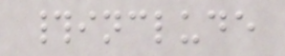#include
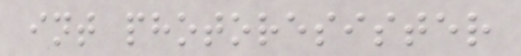int photoresister
